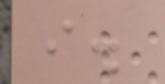i.
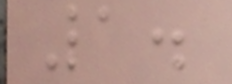1.
